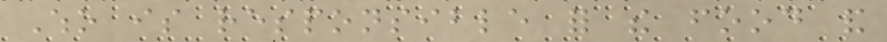Who is responsible for the food and
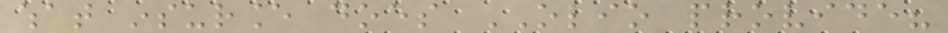what insurance does OLIO provide?
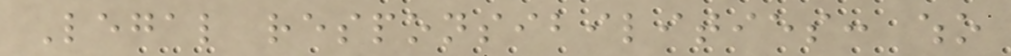Legal responsibilities: who
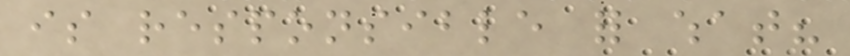is responsible for what?
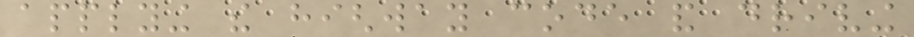applying the highway code and driving
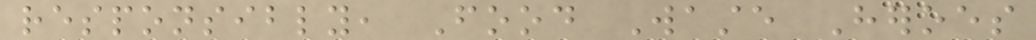responsibly, Food Waste Heroes
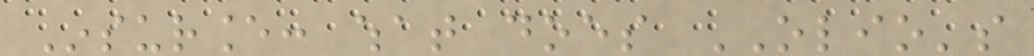Insurance: what does OLIO's
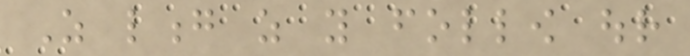As long as you follow our
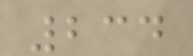234
